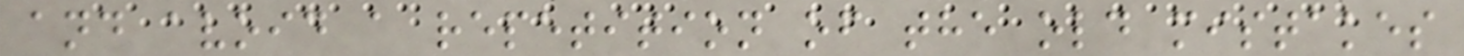and avoid a repetition of the old mistakes
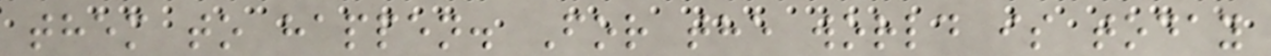them to happen. For the world is today
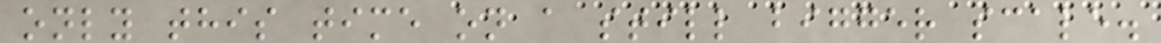only this time on a still bigger scale.
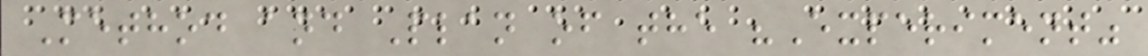Method and Plan of the "Experiment"
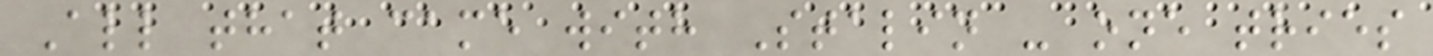All that came with Stalin - one tries
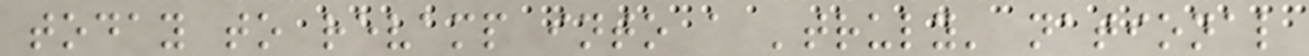today to revamp into a 'truly' national
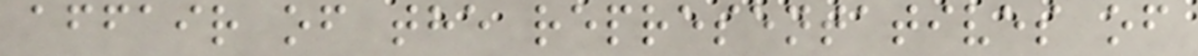affair of the representatives of
